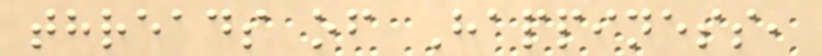threads of Happiness,
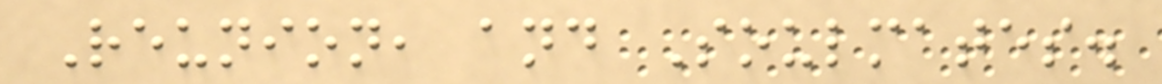Reunion, and Soulmates.
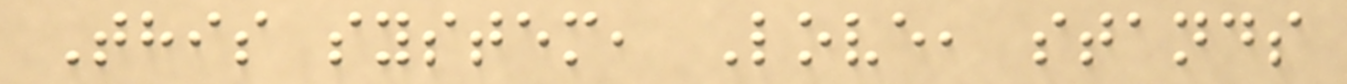This system, Love, stands
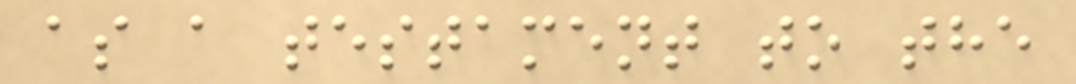as a testament to the
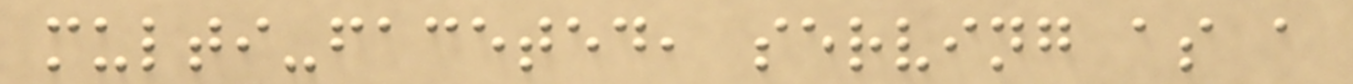multi-faceted, serving as a
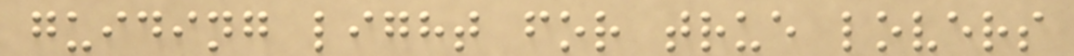guiding light for true lovers
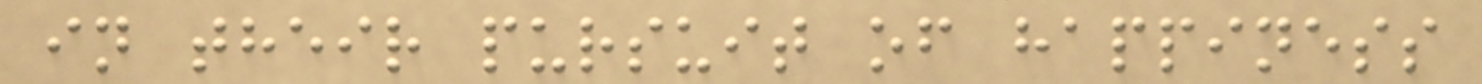in their pursuit of happiness
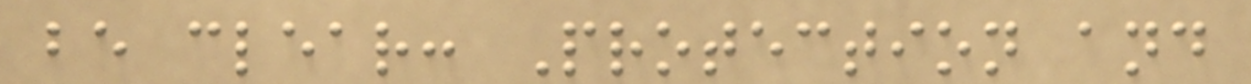be clear: Protection and
